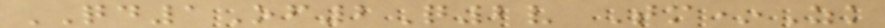QD1Of2Q2v Tm*Zk
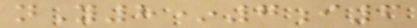nY8*7i6
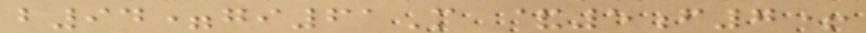b94=gi61M &5f7+
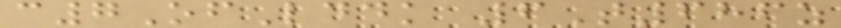c7OfLddk 6T686z
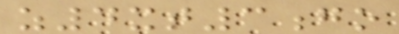z4xt3go
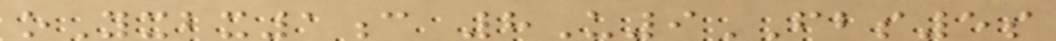oYxbx1c 8U9FBS5s
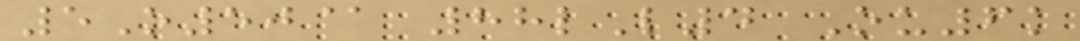5O50@ 88lL4 Ou6k
